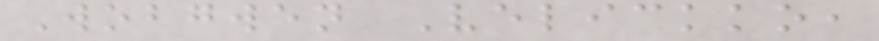Wobgwen Velickko,
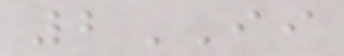2II
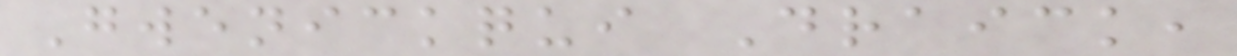Gwenickqui Draick,
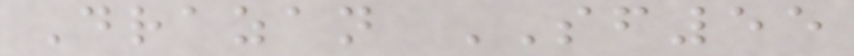Drazan SF55
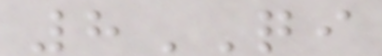8QI
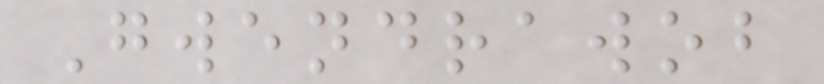Gwendrawob
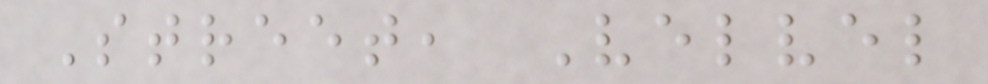Street, Velvel
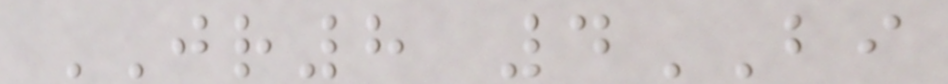JR8 4BI
